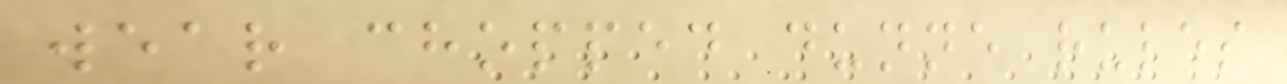wear chopped dunne rules
